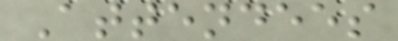Attendees
